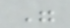"
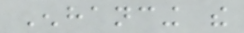Enhancing the
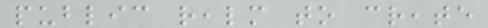public realm to create
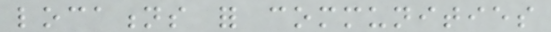locations for communities
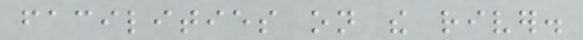facilities on the river.
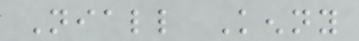Niall Kenny
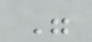"
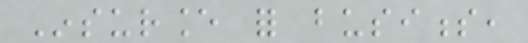Insurance for business,
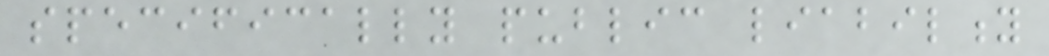specifically public liability
